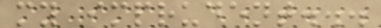my imprudent...
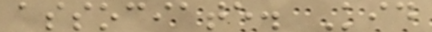associate. Kid
